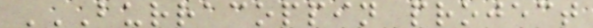BURRACOPPIN PROJECT
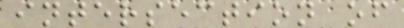intersection of
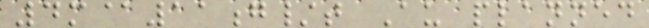4m@11g/t Au planned
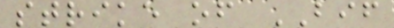strike of BIF
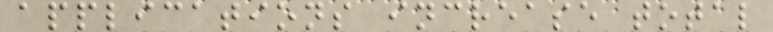applications increase total
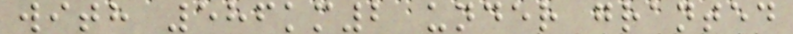with 586km2 under granted
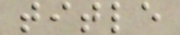title
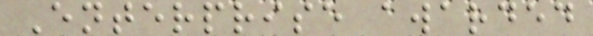Enterprise awarded
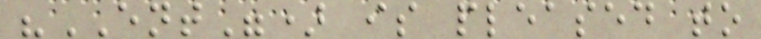"ENT") is pleased to
